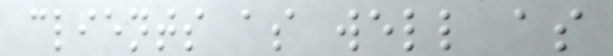clients as well as
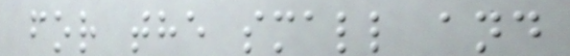for the small and
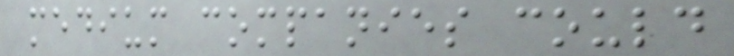medium companies could
